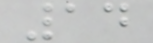14
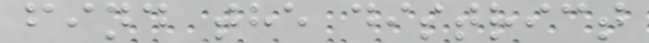find the district
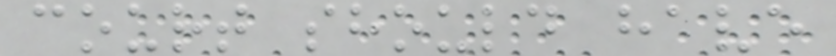court should have
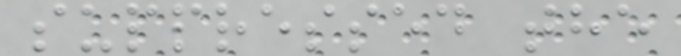suppressed the
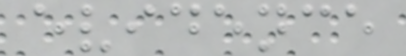evidence
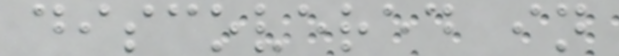discovered in
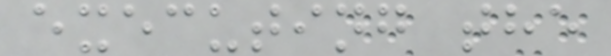executing the
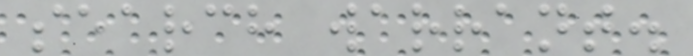search warrant.
